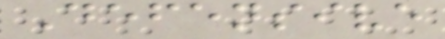Defensive
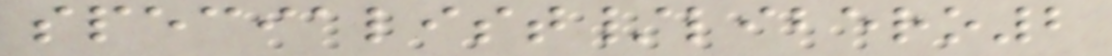specialist/libero2
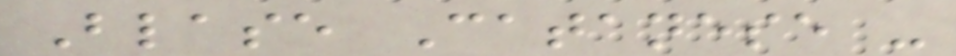Blase Catanese -
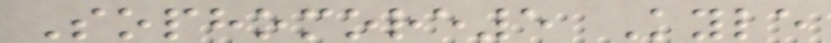Sophomore5 Kyle
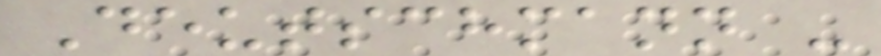Deutschmann -
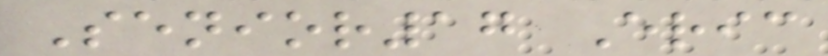Senior17 Eric
